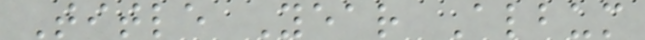Title Year Album
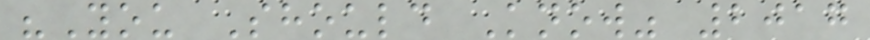"You Should Know" 2017
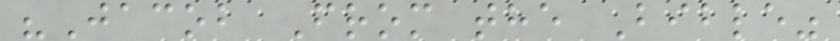"Jacob From the Bible"
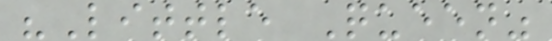"Little Queen"
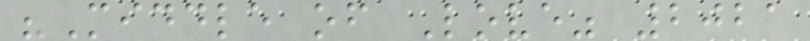"Middle of Love" 2021
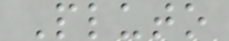Pluto
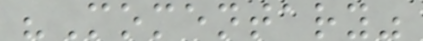"Momentary"
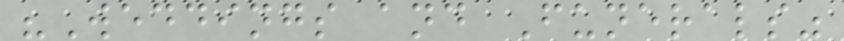"Weddings and Funerals"
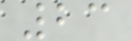23
